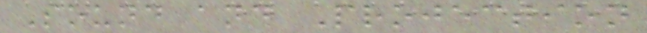Sound and Projection
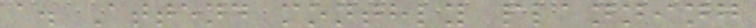a. Attend monthly planning
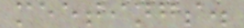meetings.
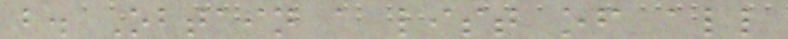b. Obtain a list of all
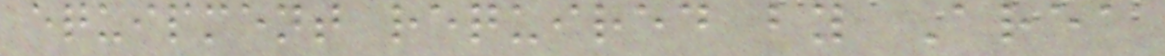equipment required by Area
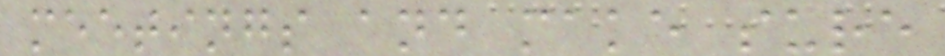meetings and make sure
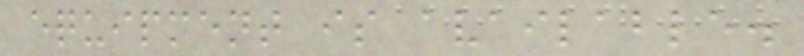equipment is available.
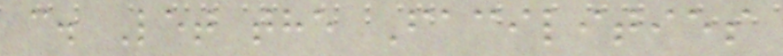c. Let the Facilities
